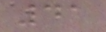41
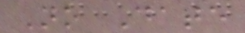No Date
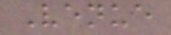Venue
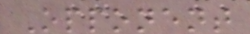Opponent
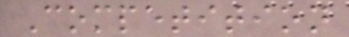Competition
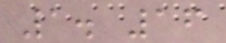1. 16
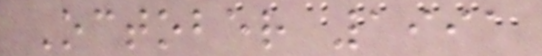October 1991
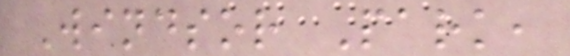Windsor Park,
